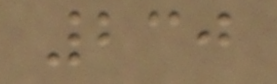230
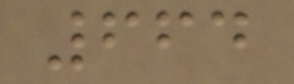664
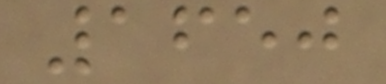1650
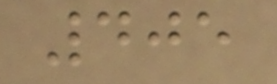405
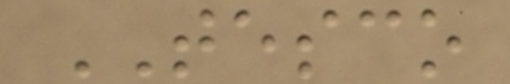TESCO
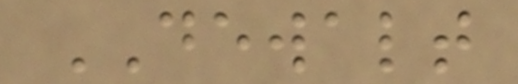DEWALT
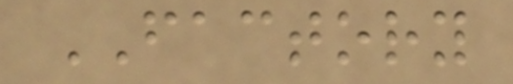FACTORY
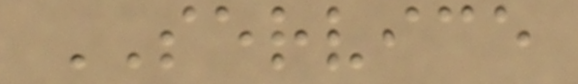SERVICE
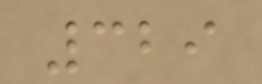329
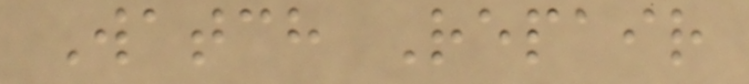Watch Repair
